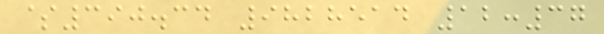$390.34 9828514 12:37
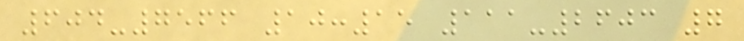604-7566 10:15 111-2603 7
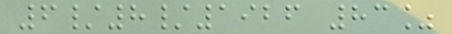6/8/1926 83%
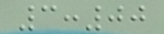3:00
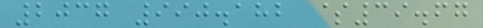2037 990.182 $39.67
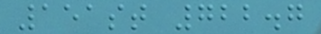151st 722.7
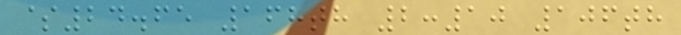$24.65 168th 2:10 106th
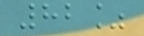82%
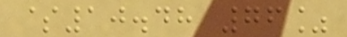$10.48 76%
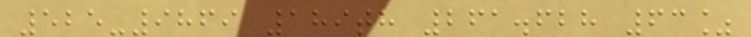525-9869 189th 261.628 63%
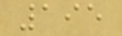195
